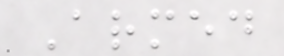Armed
